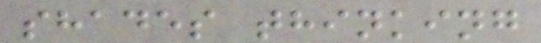shades thinking
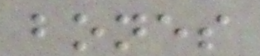bones
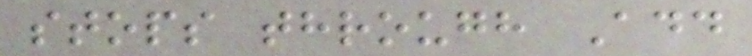stops through Add
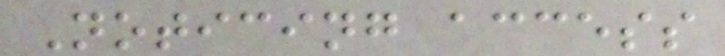Noticing access
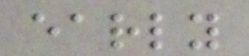early
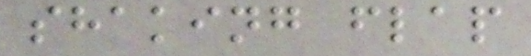shaking flap
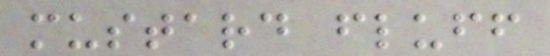mustard fluff
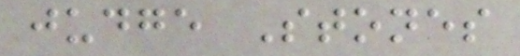judge Stones
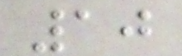10
